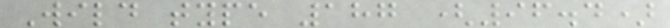Wild type 187 (96.4)
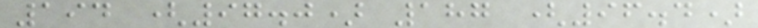194 (97.0) 187 (96.4)
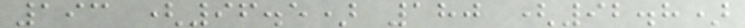193 (96.5) 180 (92.8)
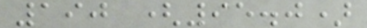190 (95.0)
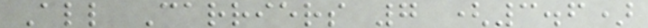All Carriers 7 (3.6)
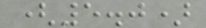(5.0)
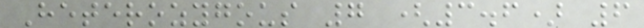Heterozygous 7 (3.6) 6
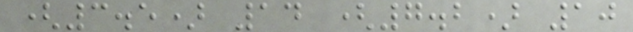(3.5) 14 (7.2) 10
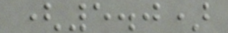(5.0)
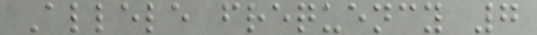Allele frequency 7
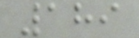189
